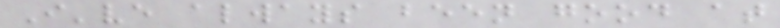I've always been good at
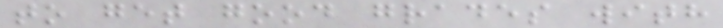to get good grades with
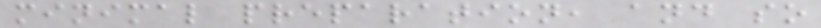minimal preparation, and so
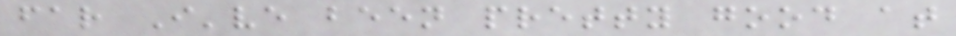far I've been pretty good at
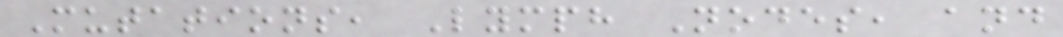Mutations, Lymph Nodes, and
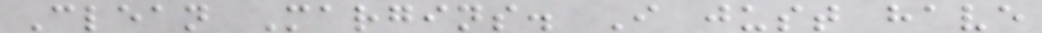Clean Margins. I just have
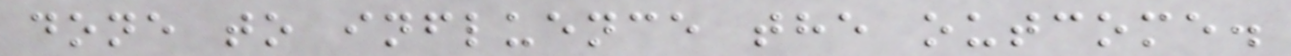done to influence the outcome.
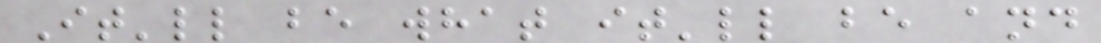It'll be what it'll be and
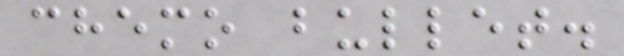chemo bullet.
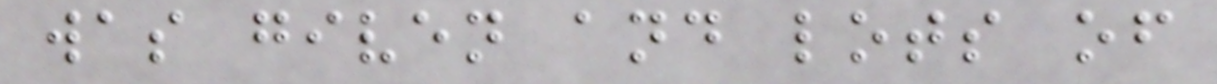was given and lots of
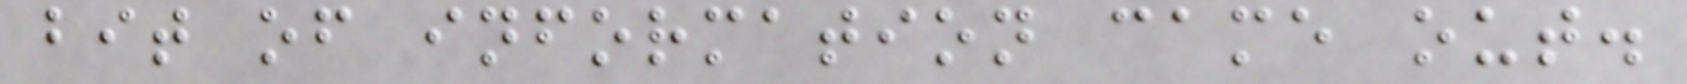bit of information came out.
